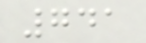741
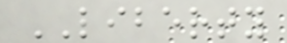LIBERTY
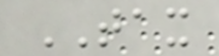TAX
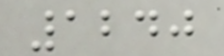1240
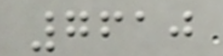7610
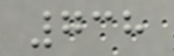738
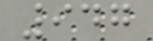947
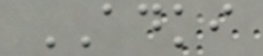ADKI
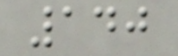140
